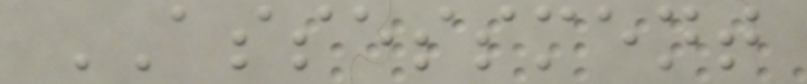ASSESSMENT
